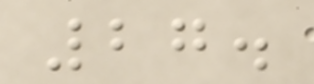27.
